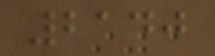2140
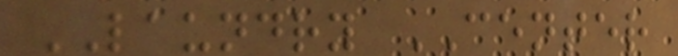LAUNDRY CENTER
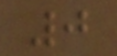0
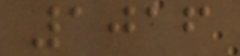1016
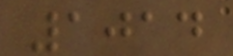1014
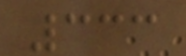333
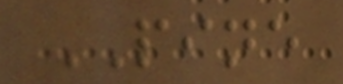PINE
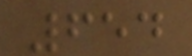654
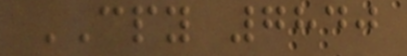CPY 7840
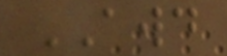AWD
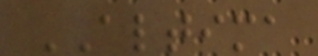ALTIMA
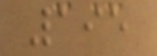195
